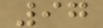97
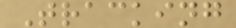Tracking
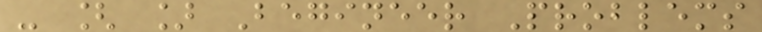- [ ] Begineer Problems
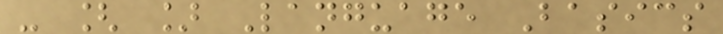- [ ] Language Basics
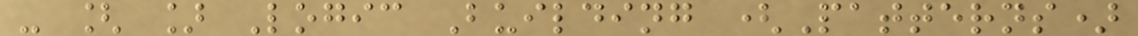- [ ] Logic Building (Patterns)
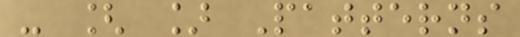- [ ] Patterns
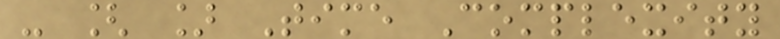- [ ] Time Complexity
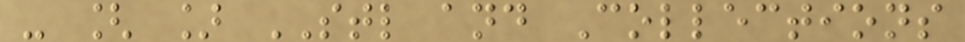- [ ] STL and Collections
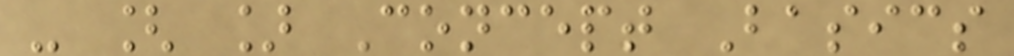- [ ] Concept Basics
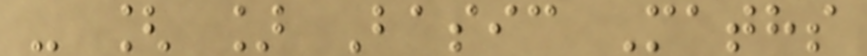- [ ] Basic Maths
